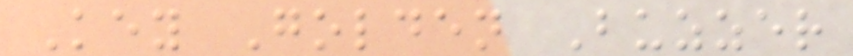Key Golden Buzzer
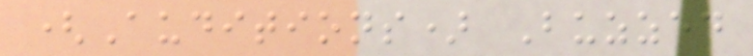(Auditions) Buzzed
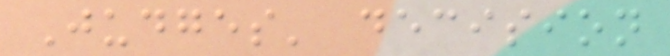Judges' decision
